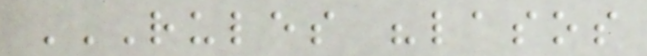RULES "LASOS
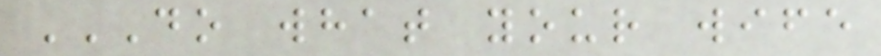DO WHAT YOUR WIFE
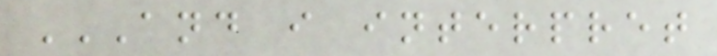AND I INTERPRET
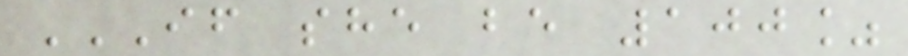IF SHE BE 100%
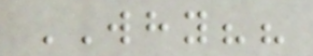WHY??
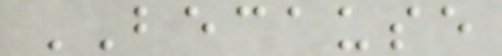BECAUSE
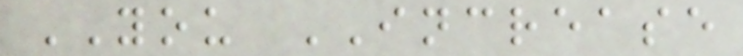YOU INCREASE
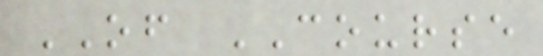OF COURSE
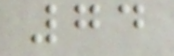74
